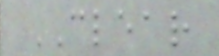CLEAR
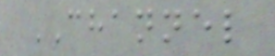CHANNEL
